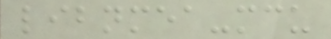libnmea-mcu
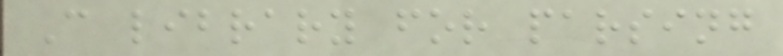C library for parsing
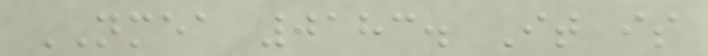NMEA 0183. It is
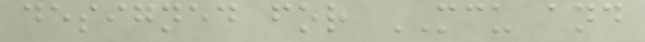designed for MCU and
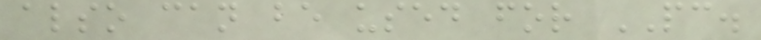also can be used for PC.
